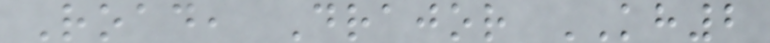Road, Drajor KH2
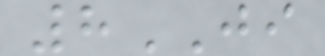8JI
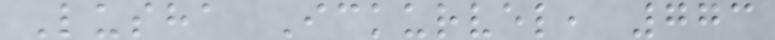Lusha Ickurvel, 773
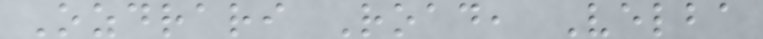Ozdrari Road, Velba
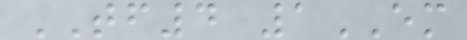TF4 1EM
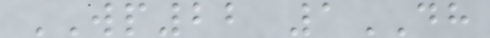WP22 1DH
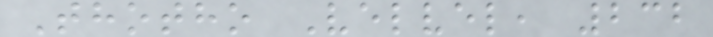Thotho Velvel, 232
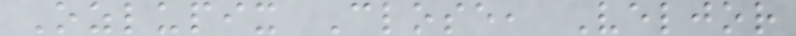Ozlupix Close, Veljor
